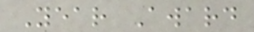Year Award
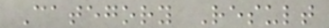Category Result
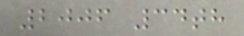2006 34th
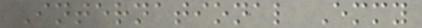International Emmy
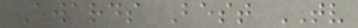Awards Best TV
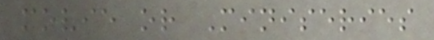movie or Miniseries
